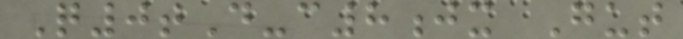Q0tD-c8jx Gut
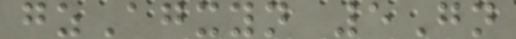gzAgxyn 5Gn
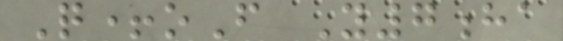Q+oF Y7ha
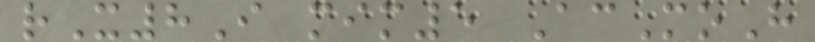rX8I mim5 AcMoH
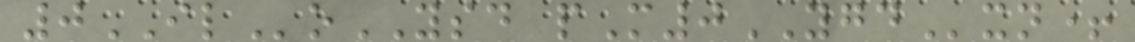0ILoYSD pM0YGDxn+
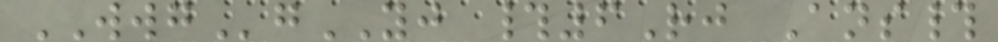WWGgYJ #6Rj Ans#
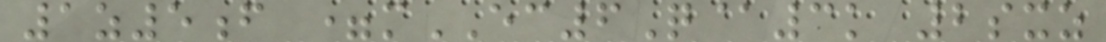1z5f =mEC6Q@3k 2sxz
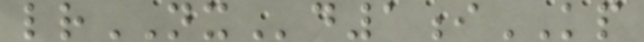lrNXd1iKP
